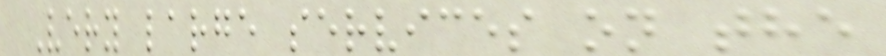Very large services on the
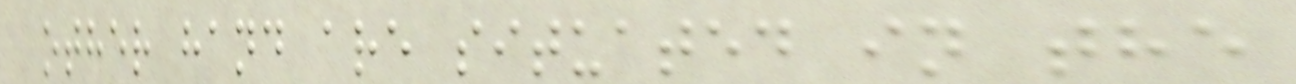other hand are situated in the
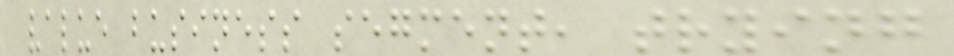value business segment, trying
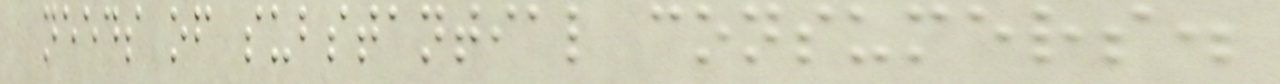needs of substantial consumers.
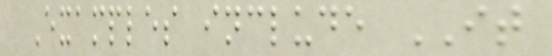Examples include IT
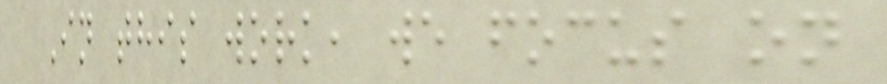In this work, we focus on
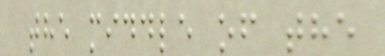the middle of the
